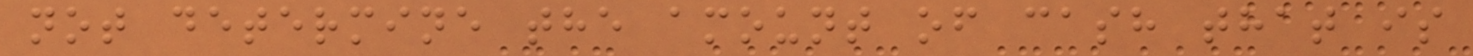not determine the amount of cash that is
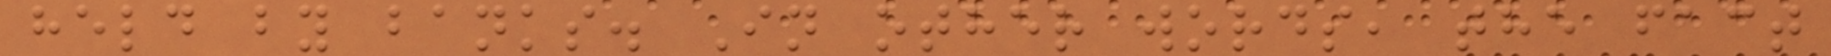held by banks. In other words, the fact
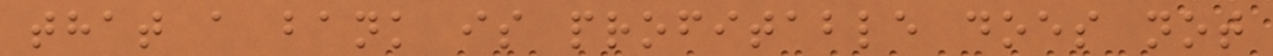that a bank is profitable does not
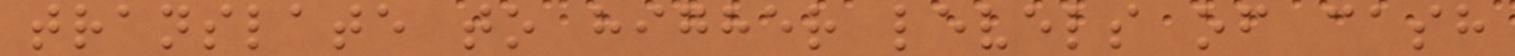translate to higher levels of cash
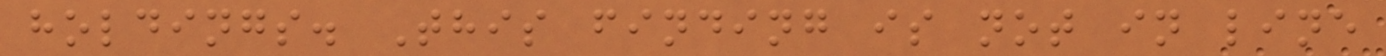holdings. This finding is not in line
